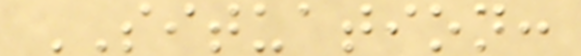SITUATION:
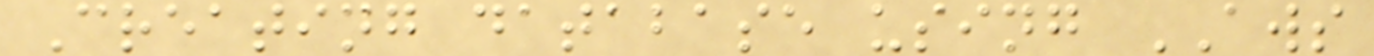Creating database using AWS
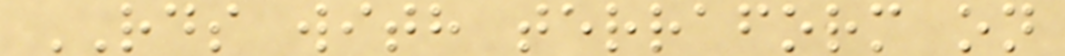RDS with terraform on
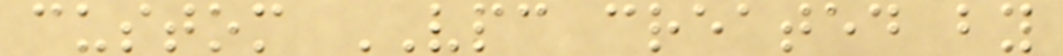custom VPC created by
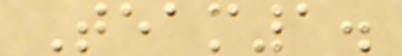Team1.
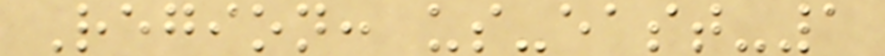Region: us-east-1
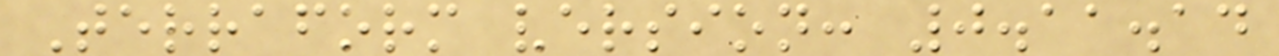Terraform version: 0.11.14
